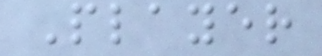Player
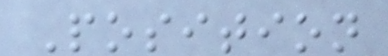Position
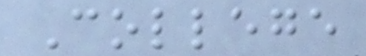College
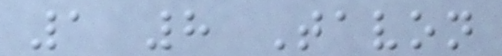1 8 Tavon
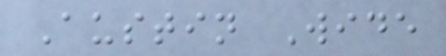Austin Wide
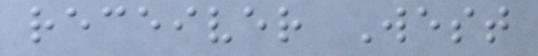receiver West
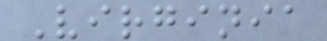Virginia
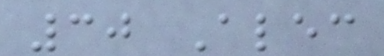30 Alec
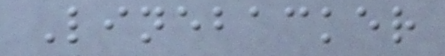Linebacker
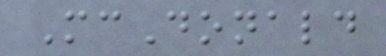McDonald
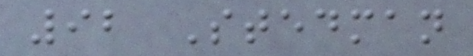92 Stedman
